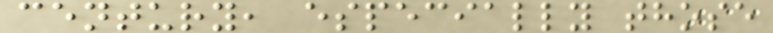century, especially those
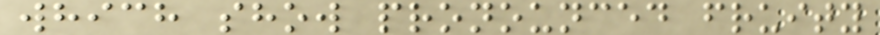which show pronounced fruity
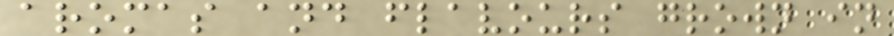aromas and flavours grown in
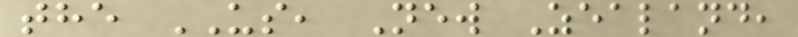the US, New Zealand,
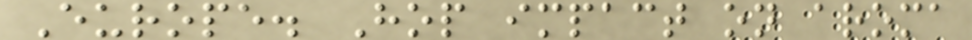Europe. Hop impact on aroma
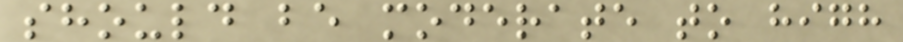should be moderate to high
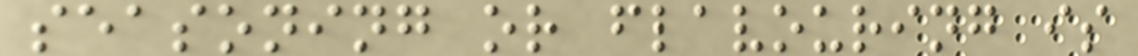seasoning or flavouring is
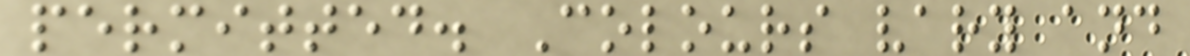permitted. Colours vary and
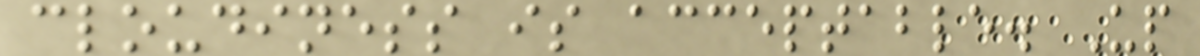cloudiness is acceptable. Up
